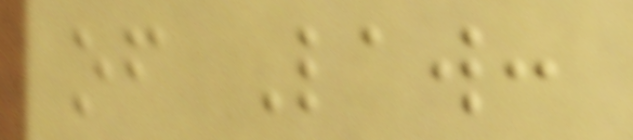of Law:
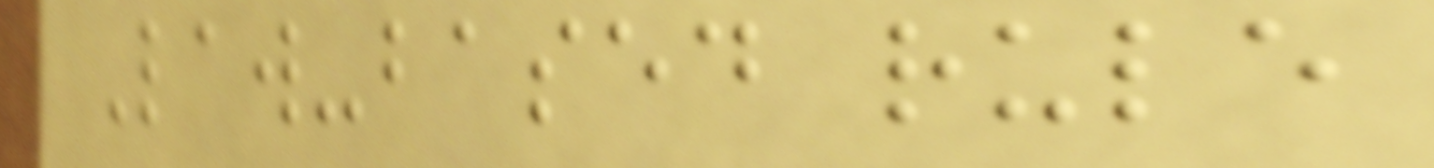Law-based rule
